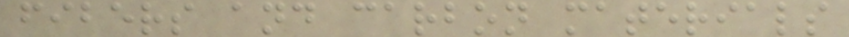fibers and carbon materials
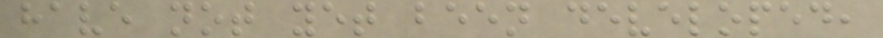have not yet been developed,
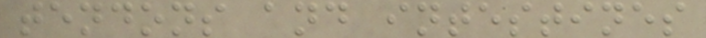tendons and intestines
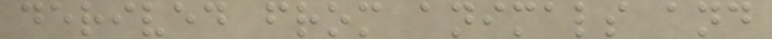derived from animals and
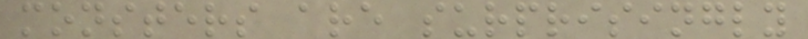monsters are surprisingly
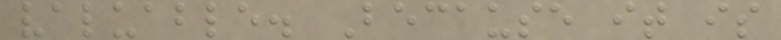valuable. Because it is
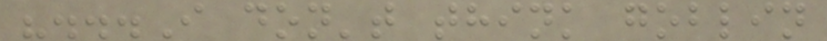"...I don't think goblin
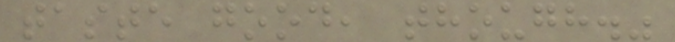taste good, though."
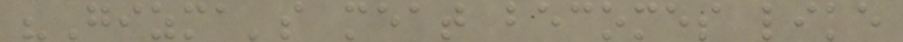"Gizma's meat becomes like
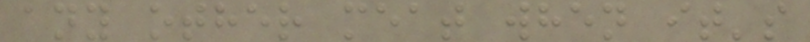any other meat when it's
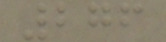276
